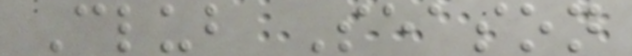Club Season
